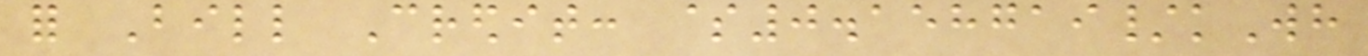for Bill Credit: $0.158719/kWh
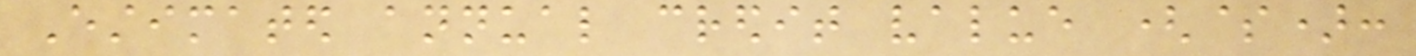Estimated annual credit value ($):
